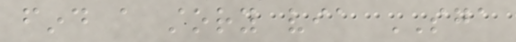find a story via SGA
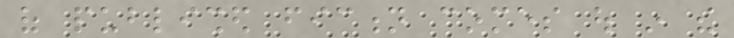of published fiction comes out in the
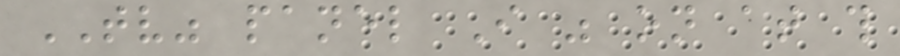TV" panel I was on at this
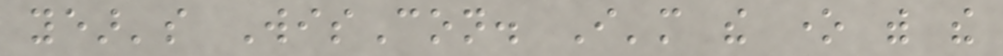year's WisCon. I'm the one with the
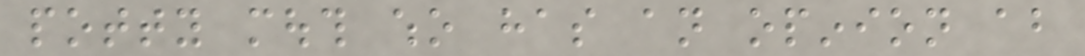potty mouth who has an opinion about
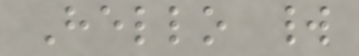Hello world
